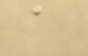a
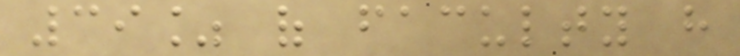39% of faculty have
